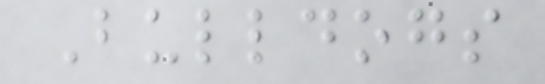Bulldogs
